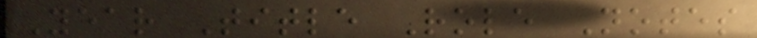Year Title Role Notes
